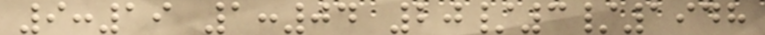9:19 1:04 20/3/1948
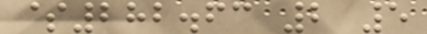$282.63 2 5
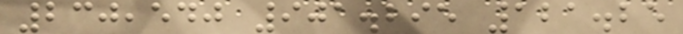230,540 901.295 121.25
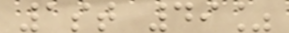1st 49%
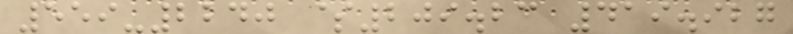559-2240 $209.23 419.927
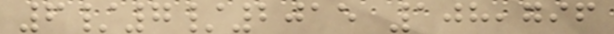6/7/2015 108,796
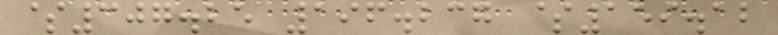$307.25 196.237 $159.12
